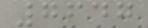7647
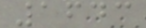1643
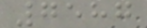7587
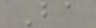Ba
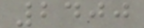2400
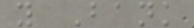y Bank
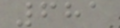681
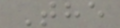The
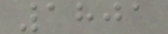1801
